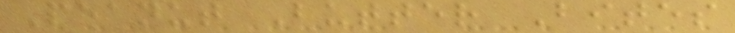Peanut Butter Bites
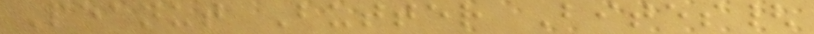Peanut Butter Bites{
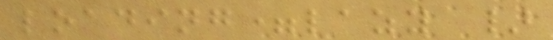loading=lazy }
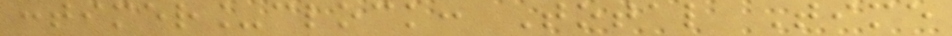:timer_clock: Total Time
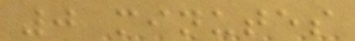0 minutes
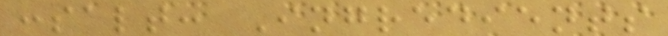:salt: Ingredients
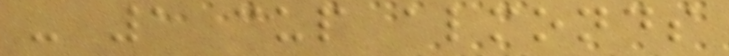- 1 cup almonds
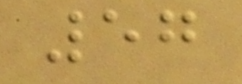57
